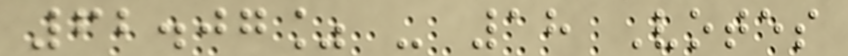62.07% - 18 Votes
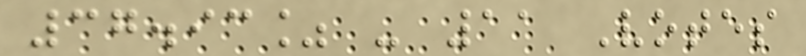37.93% - 11 Votes
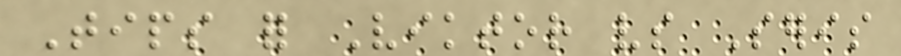Tips for Viktor vs Seris
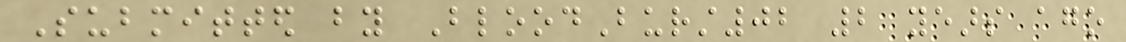Submitted by BloodBurst02 2 years ago
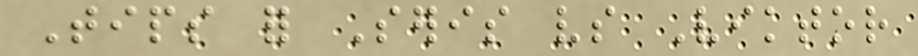Tips for Seris vs Viktor
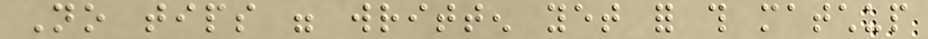No tips were written yet for this matchup
